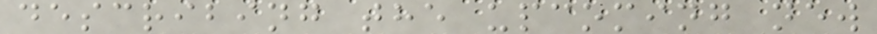describing the upcoming new
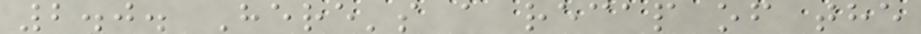2.0. Here's a recap of the
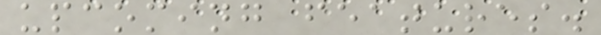upcoming features.
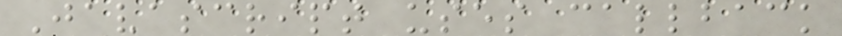Javascript uses callback
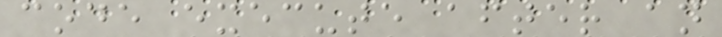code execute after an
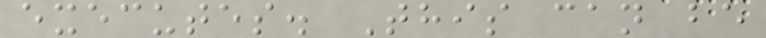executes. This can be
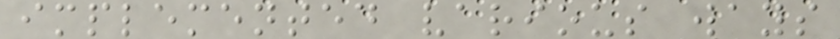implemented various ways
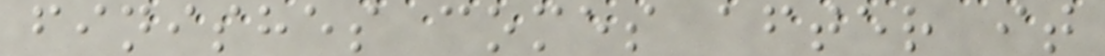finishes comes after it
